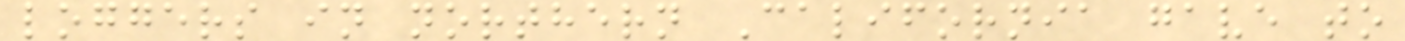loggers in northern California gave to
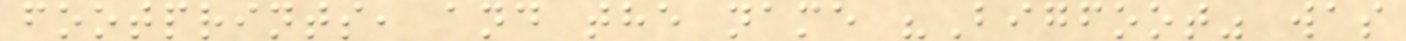footprints, and the name "Bigfoot" was
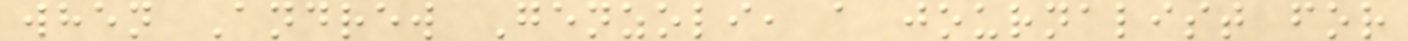when Andrew Genzoli, a journalist for
